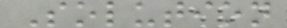Solution
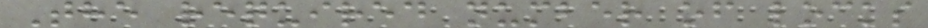The required number of locks
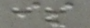is
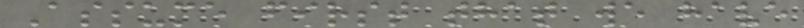Assume first that we have
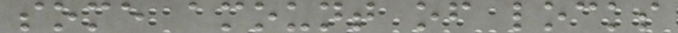some amount of locks
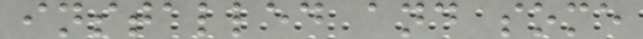installed and some
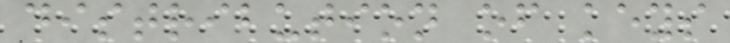distribution of keys
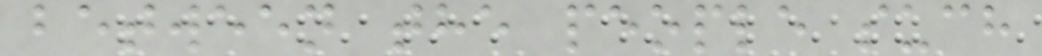between the people such
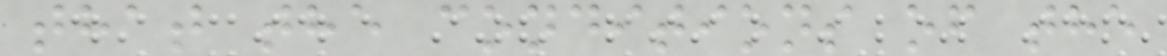that the conditions of the
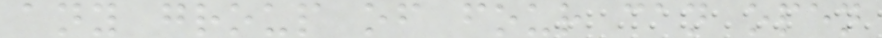any group of four can open
